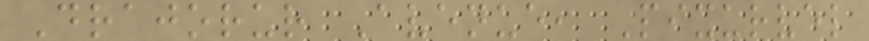Drajorur Avenue, Pixurvel
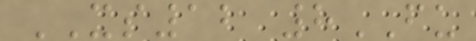XS12 8FU
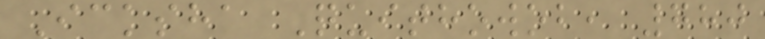Icksha Quithowob, 780
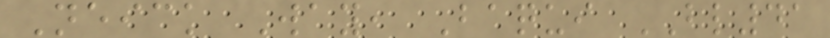Neick Way, Baqui BL41
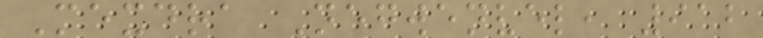Mexdra Negwenvel, 912
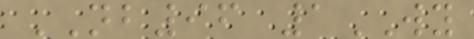NB96 1WY
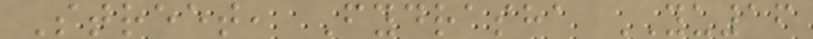Street, Fydrasha YU16
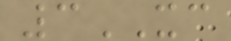3XC
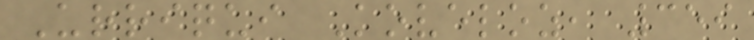Urriqui Koveloz, 359
